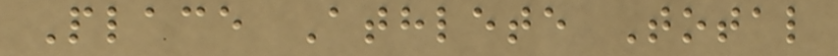Place Athlete Total
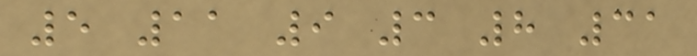5 11 9 3 8 31
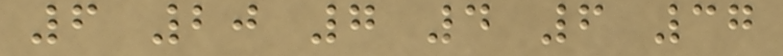6 20 7 4 6 37
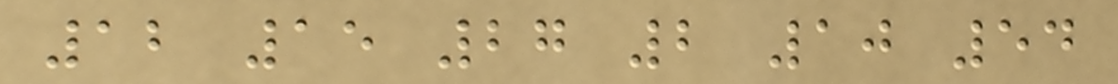12 15 27 2 10 54
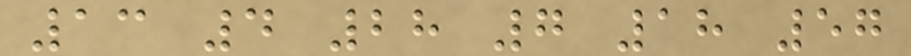13 4 28 7 18 57
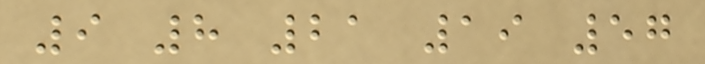9 8 21 19 57
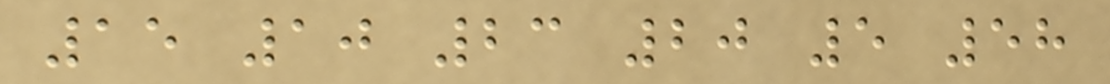15 10 23 20 5 58
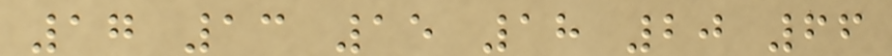17 13 15 18 20 66
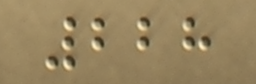228
